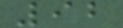92
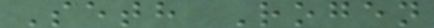Seth Rogen
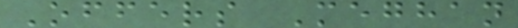Offers Meghan
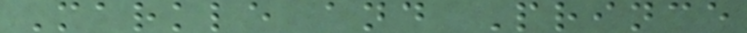Markle and Prince
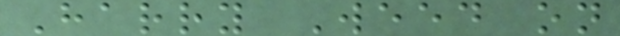Harry Weed on
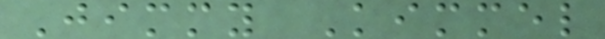Jimmy Kimmel
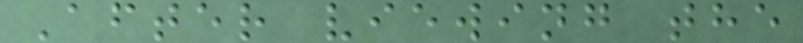After viewing the
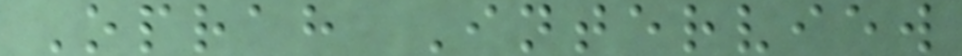Oprah Interview
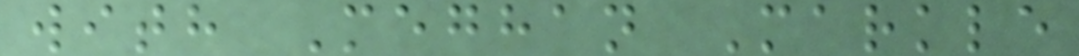with Meghan Markle
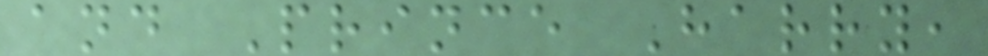and Prince Harry,
